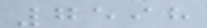7598
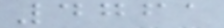4761
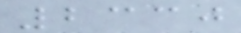2330
